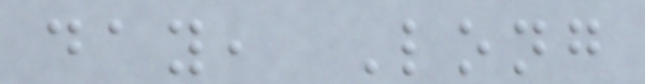day, Long
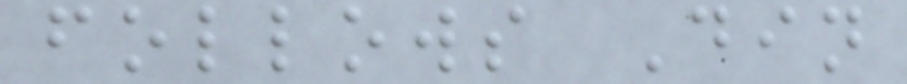follows Din
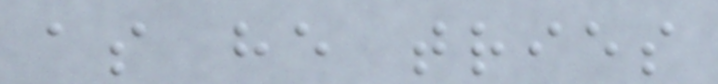as he tries
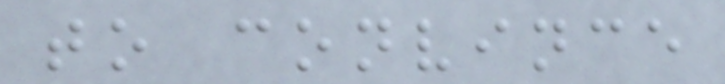to convince
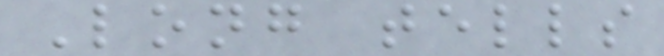Long tells
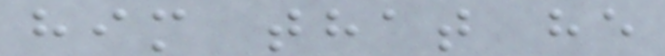him that he
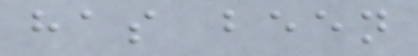has been
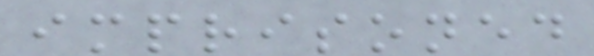imprisoned
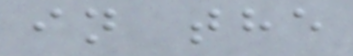in the
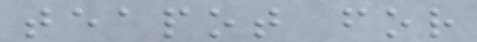teapot for
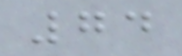74
